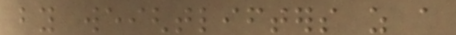by weightlifters as a
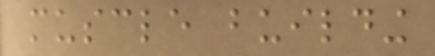muscle building
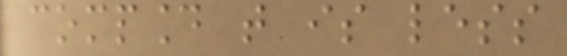compound that is less
